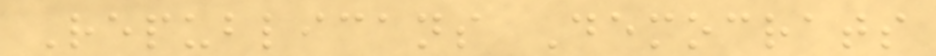Republicans Democrats
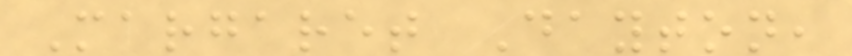Margaret Dayton,
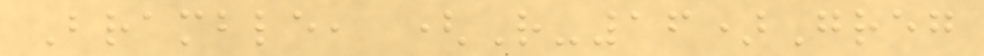Bramble, (R-16)Greg
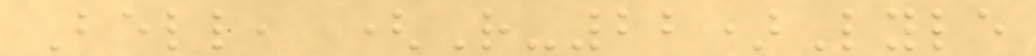Bell, (R-22)Lyle
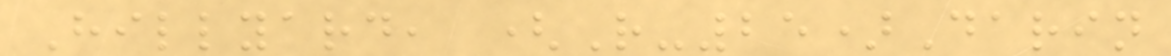Hillyard, (R-25)Darin
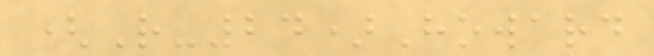(R-24)Howard
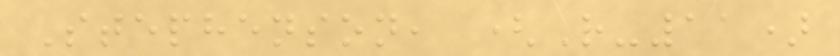Stephenson, (R-11)
